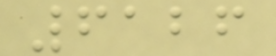6126
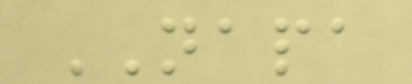NAPA
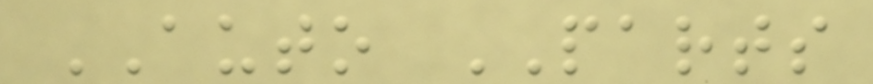AUTO PARTS
